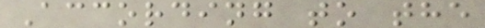According to the
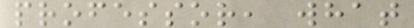professor, what
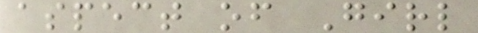aspect of Girl
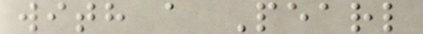with a Pearl
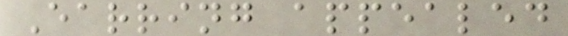Earring appealed
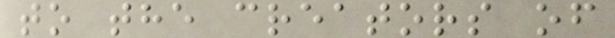to the creators of
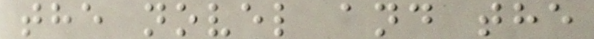the novel and the
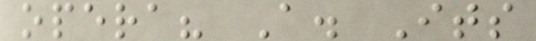opera? A. Its
